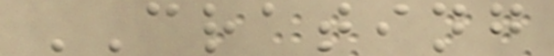CRATING
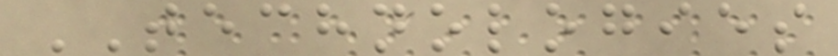TECHNOLOGIES
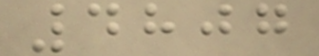4807
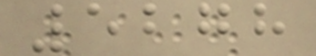5278
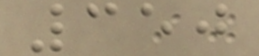350
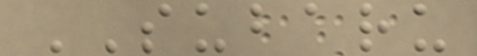SUBARU
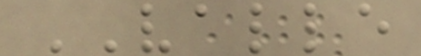VALLE
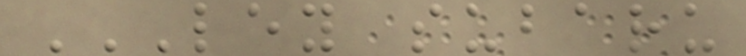LEY SUBARU
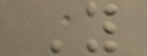Y
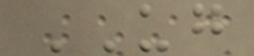UG
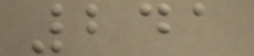241
